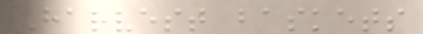Harvest baskets
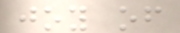joy of
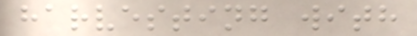harvesting with
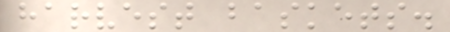harvest baskets.
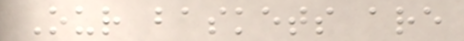Our baskets are
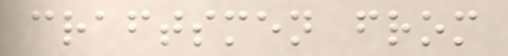craftsmen from
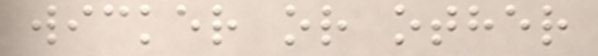wicker or other
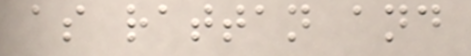as rattan and
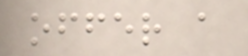offer a
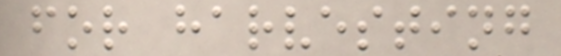for harvesting
